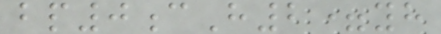bp0cH2=yh
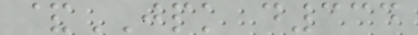&JPK d334
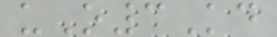uO3Kd
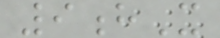9hX
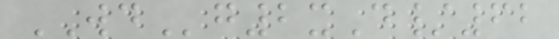WDg2xD/62
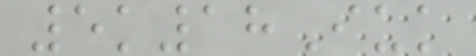5k18Iuk
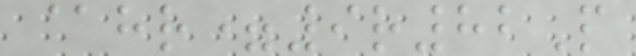@hr=9r82P
